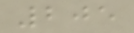205
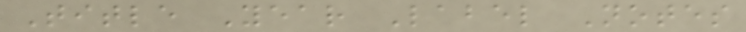Title Year Label Notes
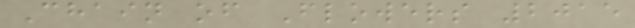Chain of Flowers 2015
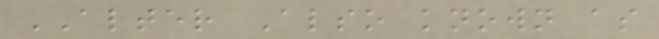ALTER Also known as
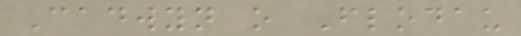Cadwyn o Flodau
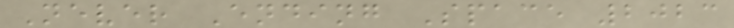Never Ending Space 2023
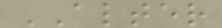ALTER
